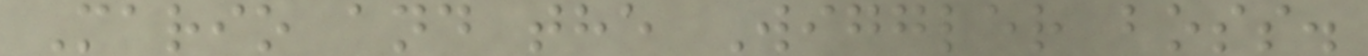Mario and the Wiggler boss.
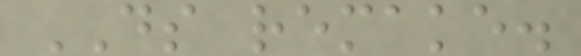DS remake.
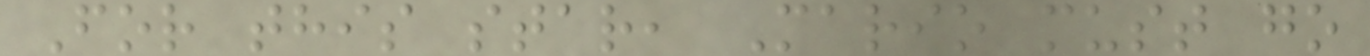For this star, Mario must go
